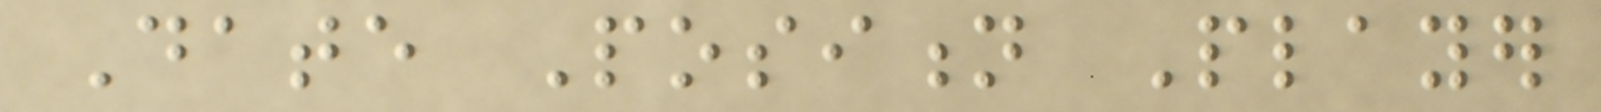Date Position Player
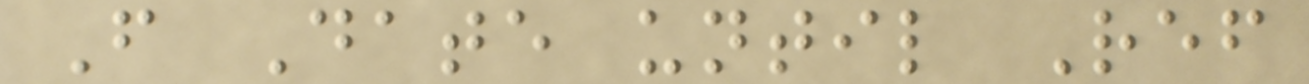From Date until Ref
